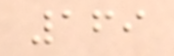169
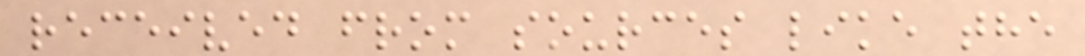received from sources like the
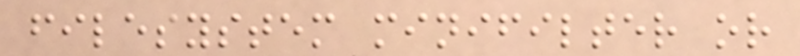filesystem minifilter or
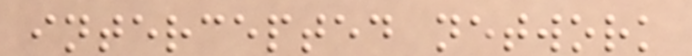intercepted network
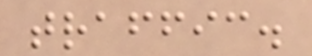traffic.
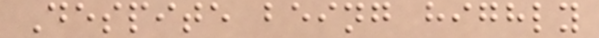Despite being highly
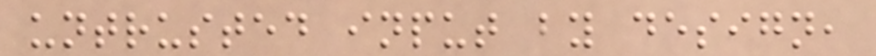untrusted input by design,
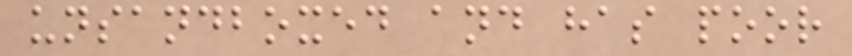unsandboxed and has poor
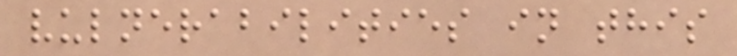vulnerabilities in this
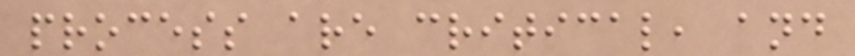process are critical, and
